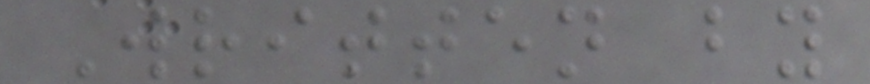Written by
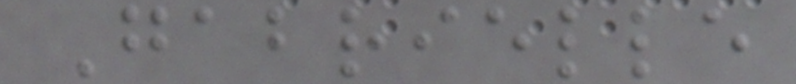Gabrielle
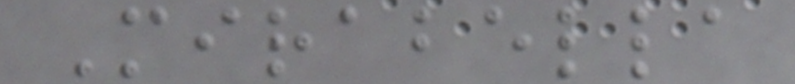Mirabella
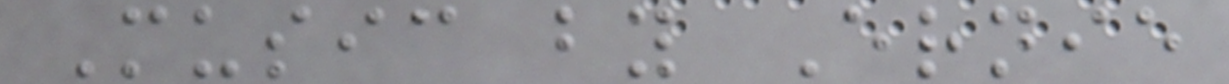Music by Ernie
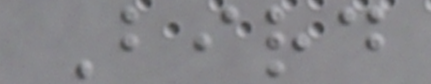Bird
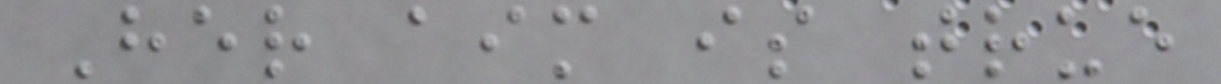Her aim is true
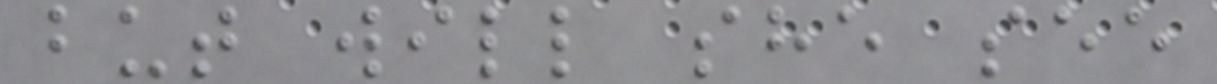but will she see
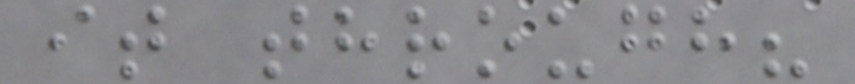it through?
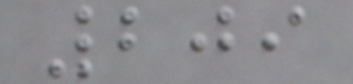209
